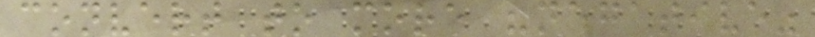convert to more "negative"
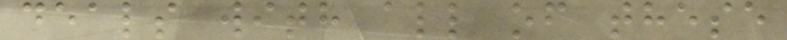deals with all of these
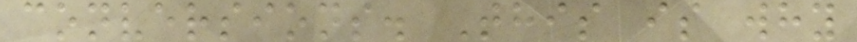conversions. This is why
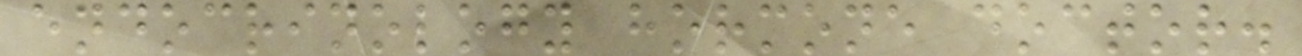endocrinology hormone doctor.
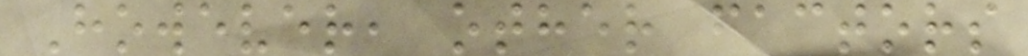However, other factors
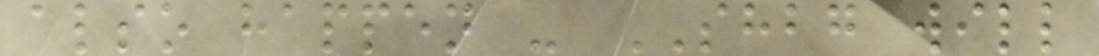also happen - SHBG will
